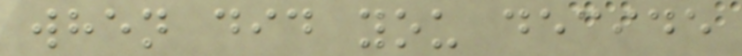when did you decide
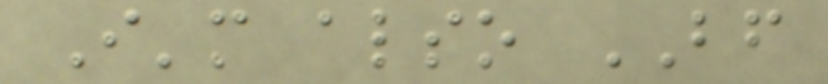I'm also BF
